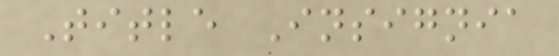Title Insignia
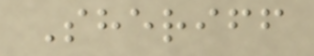Sheriff
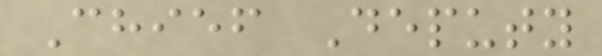Chief Deputy
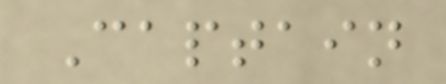Captain
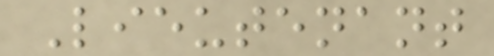Lieutenant
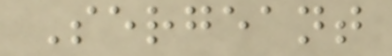Sergeant
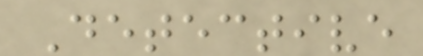Detective
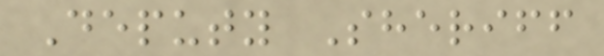Deputy Sheriff
